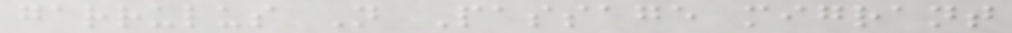garrulus N Passage migrant
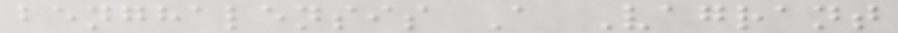benghalensis A Vagrant
